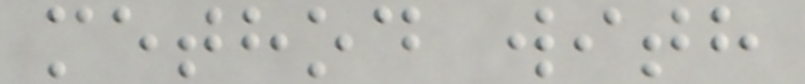method with
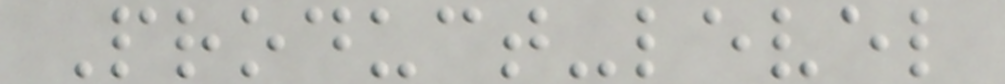Product-level
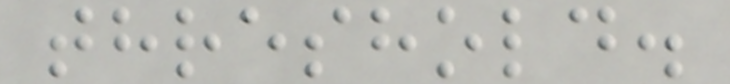threshold.
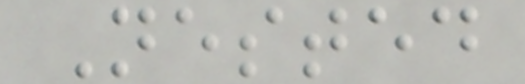Nested
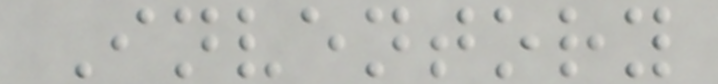Inventory
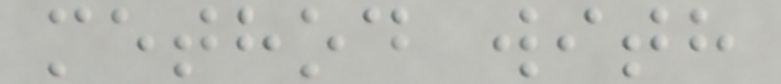method with
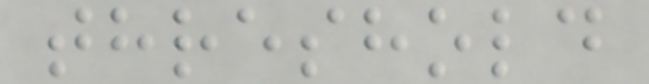threshold
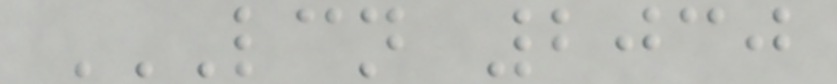LCN 2030
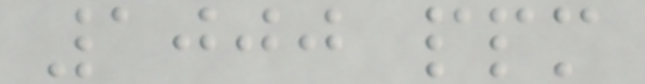1000 ppm
